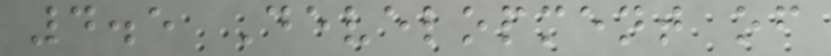4.5 Development of
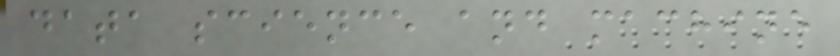data science and machine
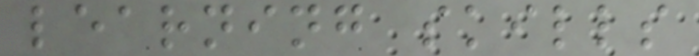learning skills
